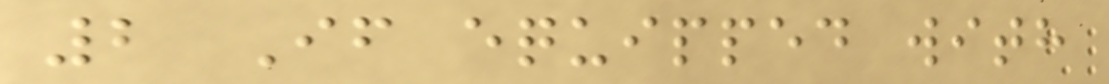2 If equipped with
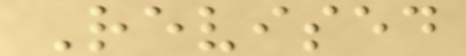Revised
